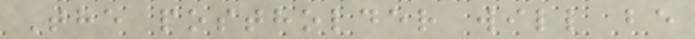The postholder will be
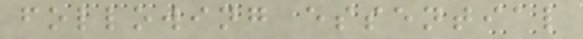following essential
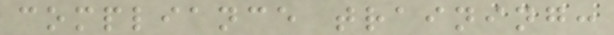compliance training:
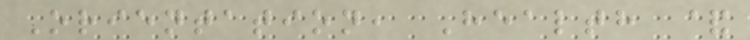Orientation, Health &
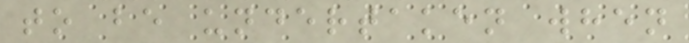to be undertaken when
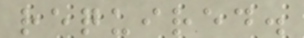required.
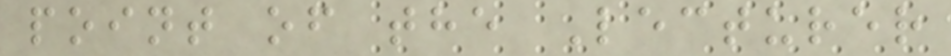point of the Lecturer
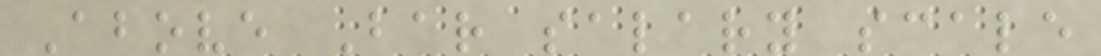Above Bar salary scale
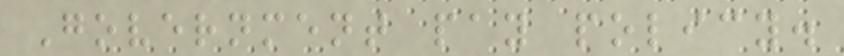Government pay policy.
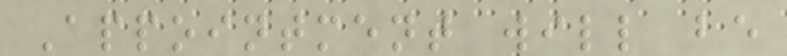Appointment will be
